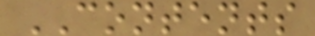CONTENTS
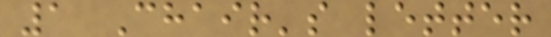1 Chair's letter
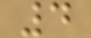4
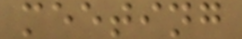meeting
